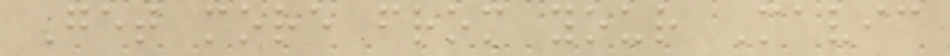Get more from your Mavic
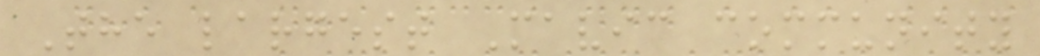The largest Mavic community
